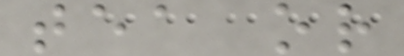tea or
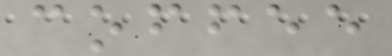coffee
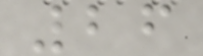26
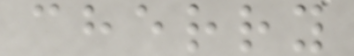cherry
